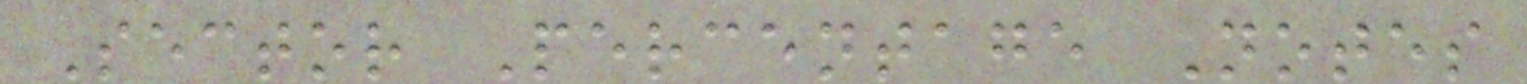Sector Percentage Notes
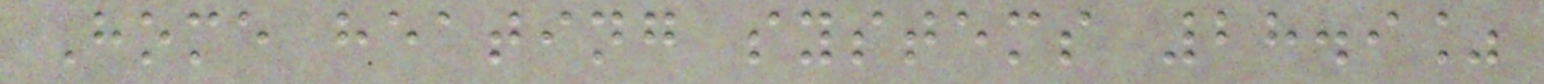Home heating systems 28.9%
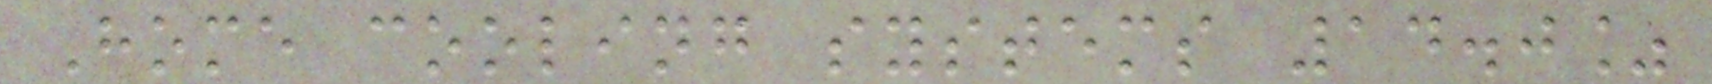Home cooling systems 14.0%
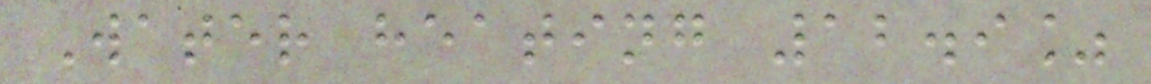Water heating 12.9%
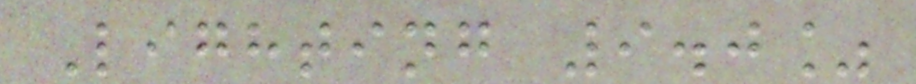Lighting 9.0%
